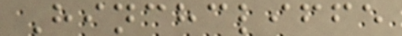Hinchcliffe
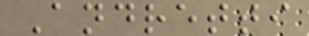Andretti
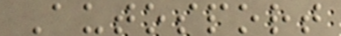Autosport
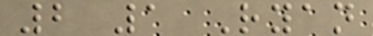2 1 Ryan
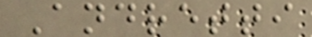Andretti
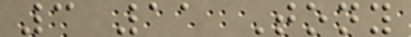3 11 Tony
